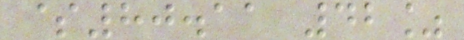$80.11 42%
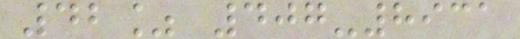42% 407-8931
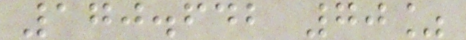170.642 70%
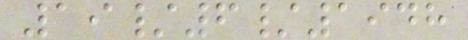19/6/1948
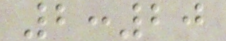2:20
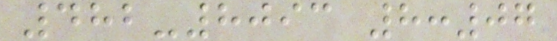482-8093 8:07
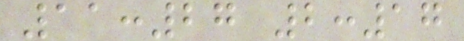11:27 2:17
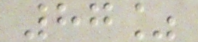87%
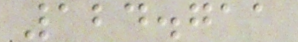124.711
